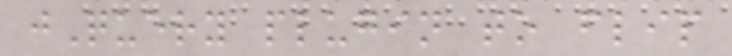jQuery plugin to flip
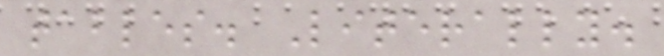tables. Literally.
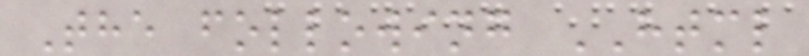The following HTML
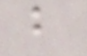b
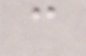c
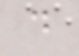d
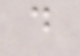d
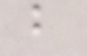b
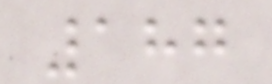187
